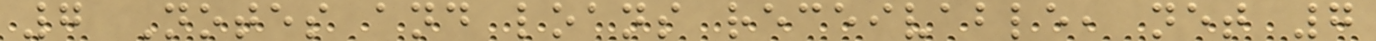7 Notes and loans receivable, net 7
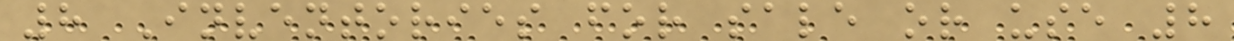8 Inventories for sale or use 8
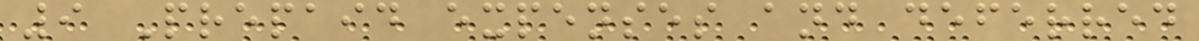9 Prepaid expenses and deferred
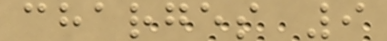charges 9
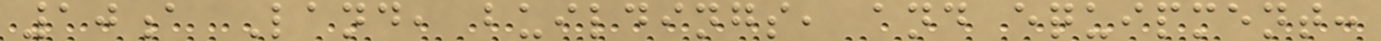10a Land, buildings, and equipment:
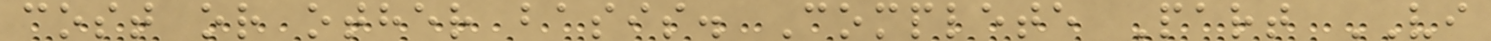cost or other basis. Complete Part VI
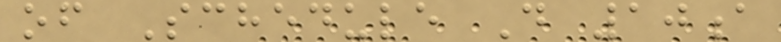of Schedule D 10a
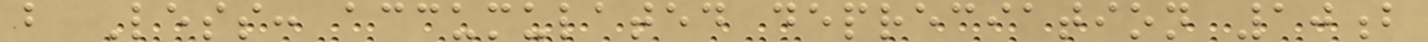b Less: accumulated depreciation 10b
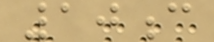10c
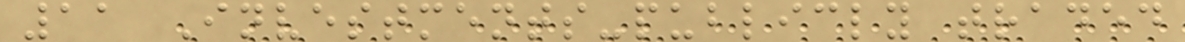11 Investments-publicly traded
